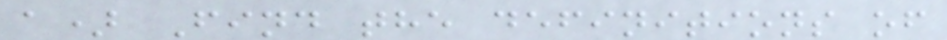a) Find the definitions of
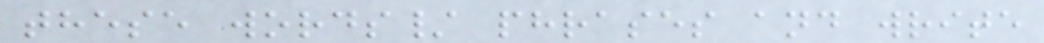these words/ phrases and write
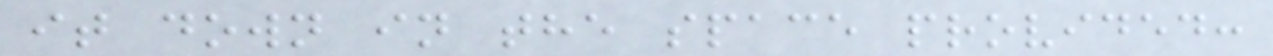it down in the space provided:
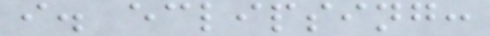i. eclipsing:
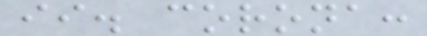ii. corona:
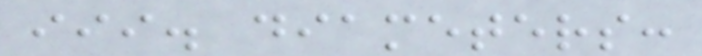iii. diameters:
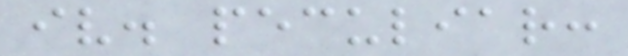iv. peculiar:
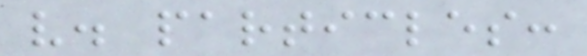v. particles:
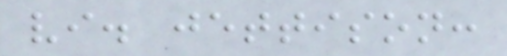vi. jettison:
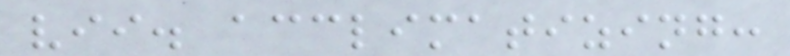vii. acclimatizing:
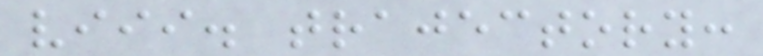viii. trajectory:
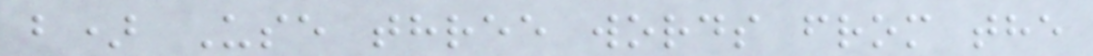b) Use three words from the
